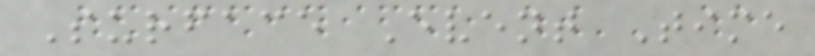Surface Event Time
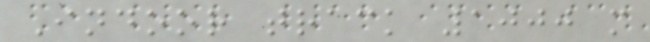Indoor track 1000 m
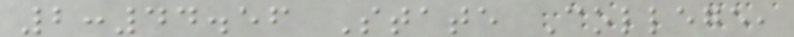2:44.56 State College,
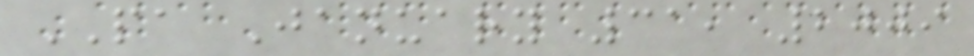PA January 31, 2009
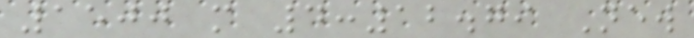1500 m 4:12.79 New
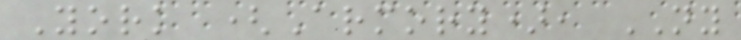York (Armory), NY
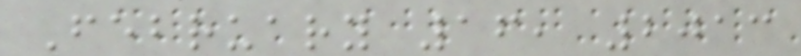February 16, 2013
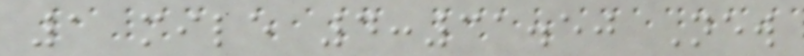1 mile 4:31.50 New
